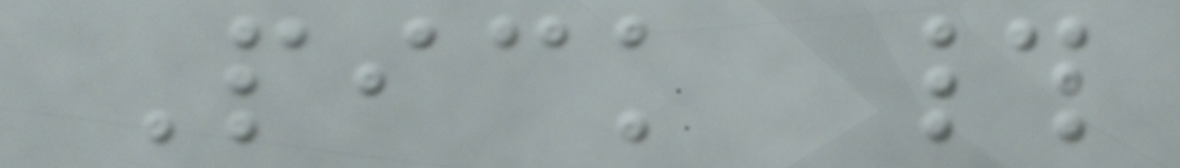Pick #
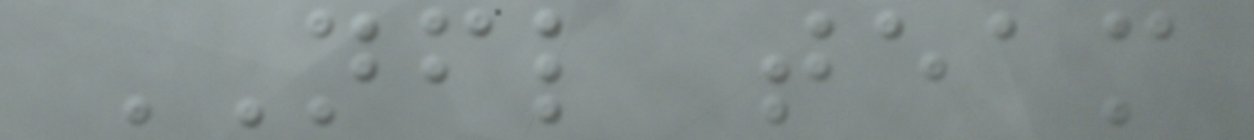NFL team
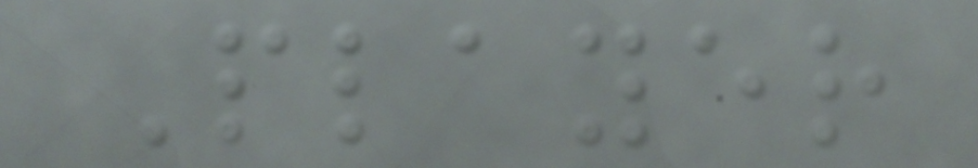Player
